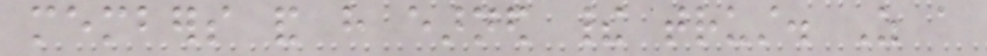members and have earned their trust. As a
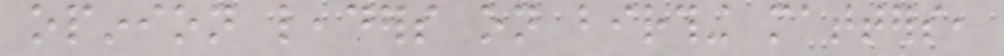opinion leaders on birthing matters,
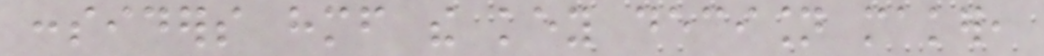considers himself the key decision maker,
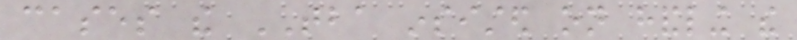cases the TBA insisted on handling the
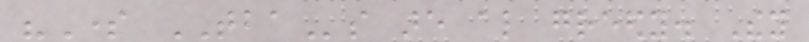"Some TBAs are also greedy. They
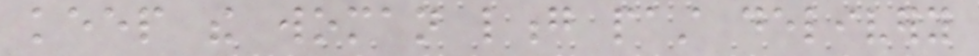keep the woman long past delivery
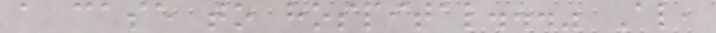a case to hospital..." Also,
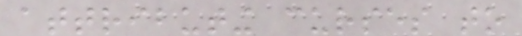attributing curses to
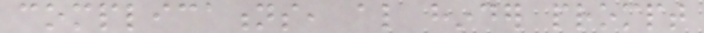complications, also hinder prompt
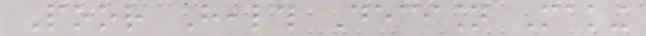Poor Health Decision Making
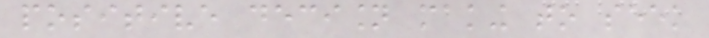positive decision making to seek
